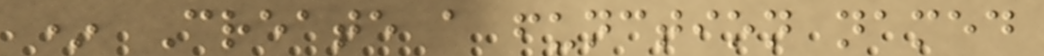* Create a function named
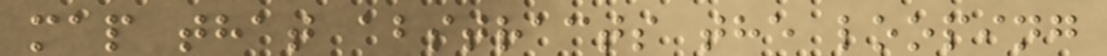map that abstracts the looping
